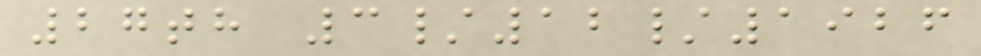27th 3/12/1926
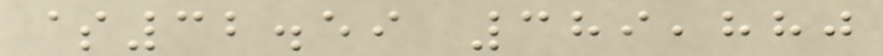$32.59 389,880
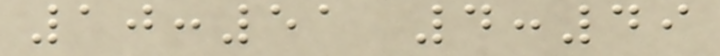10:51 4:49
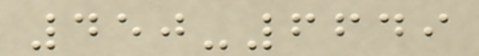450-6649
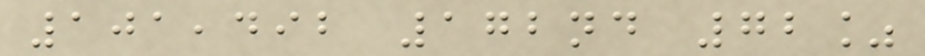101,492 172nd 72%
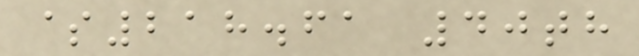$218.61 40th
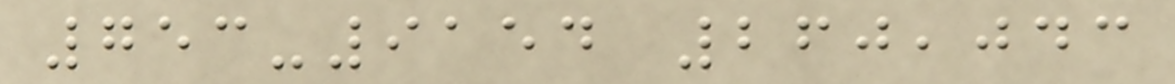753-9154 260,043
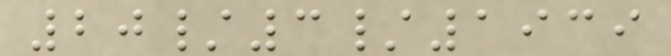20/3/1939
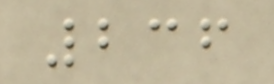236
